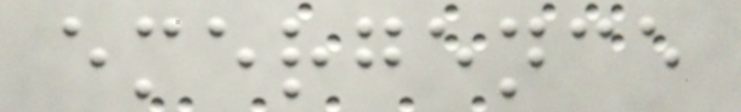emergence
